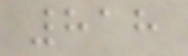818
